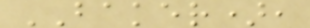BAKER),
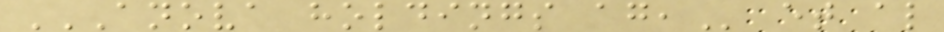ANOVA HOLDINGS AG, et al
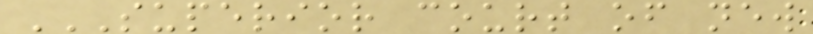SUPERIOR COURT OF NEW
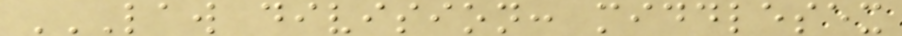LAW DIVISION: MIDDLESEX
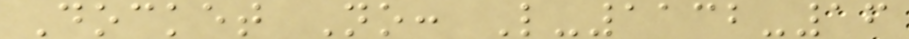Docket No: L-1132-16
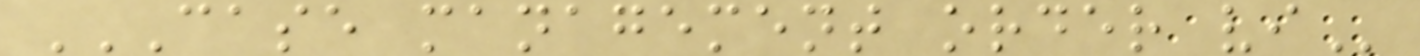CASE MANAGEMENT ORDER VI
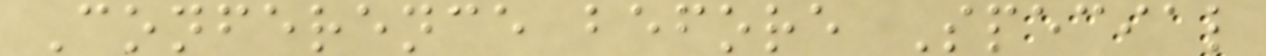Conference before Special
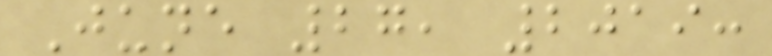June 27, 2019:
